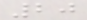20
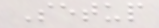Setup
